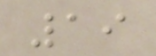19
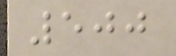500
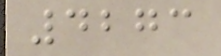4273
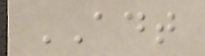ADT
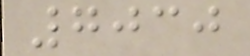7030
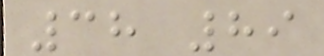38 89
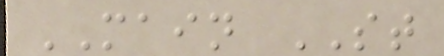MAIN ST
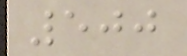500
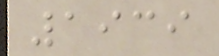1939
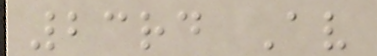23rd Av
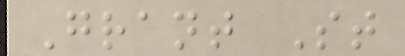Grant St
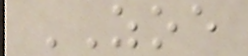ZOE
